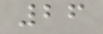26
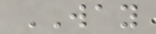WAY
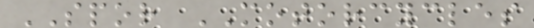SPOR MOTORCYCLES
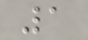1
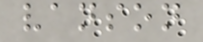vanson
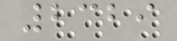2329
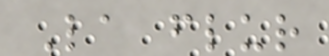La flur
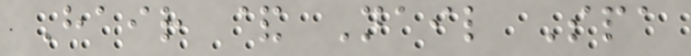Hair & Nail Spa
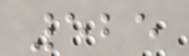525
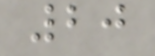20
